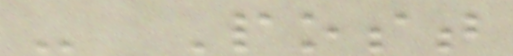- Post
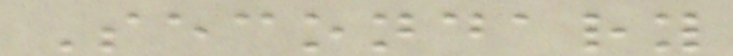Secondary
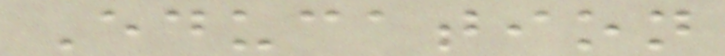Education
